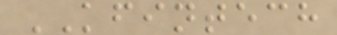KFINTECH
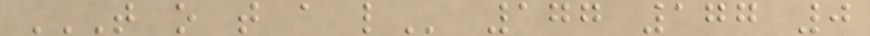T O T A L 177 177 0
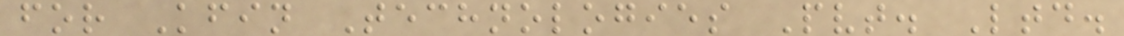for Kfin Technologies Pvt. Ltd.
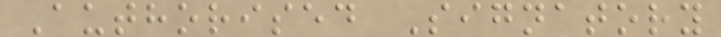Authorised Signatory
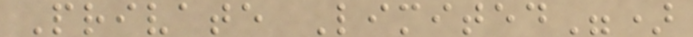Private Limited")
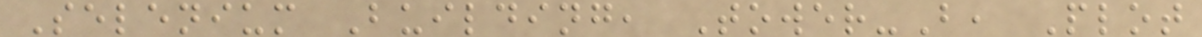Selenium Building, Tower-B, Plot
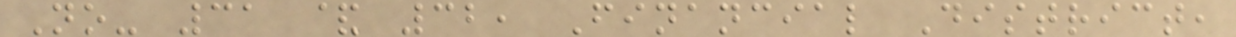No- 31 & 32, Financial District,
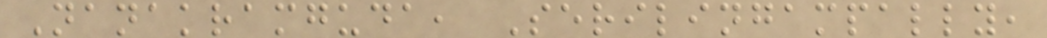Nanakramguda, Serilingampally,
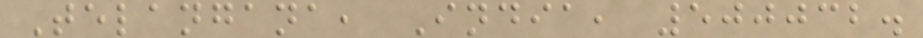Telangana, India, 500032.
